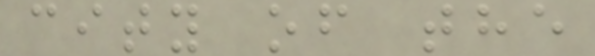city of the
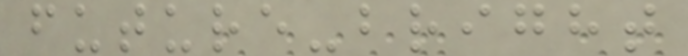future-bright
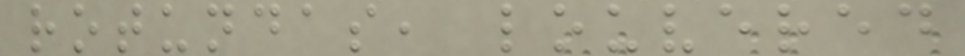rotundas, louvered
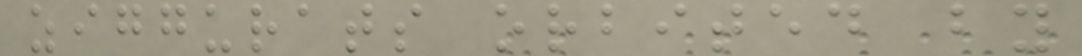ziggurats orbited by
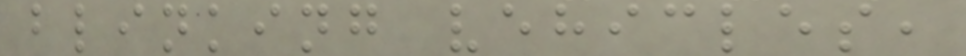blinking vehicles,
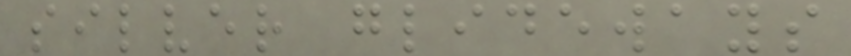silver glideways
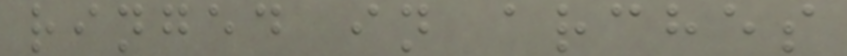ringed in arches
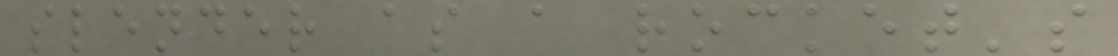slender as a rocket's
